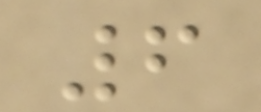6
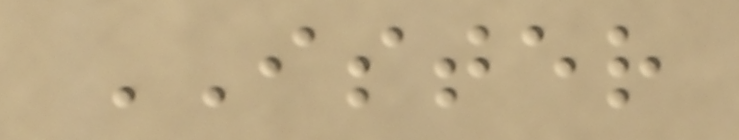ISTER
